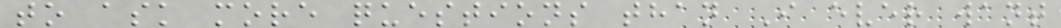to ask more questions than I ever want
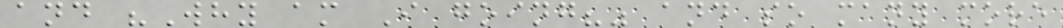and "Why am I going?" and so many more
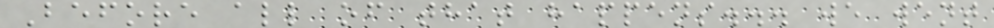Before all of that happens... we went
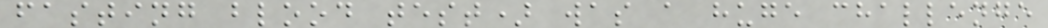fasting blood test) was a huge challenge
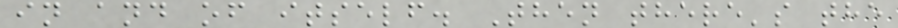in and of itself. Then there's the
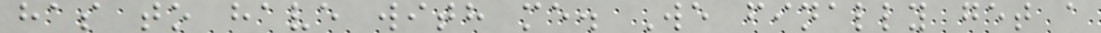has to have with me. We finally get a
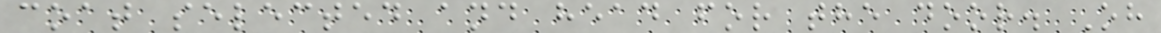coat selected and head for the door. Oh
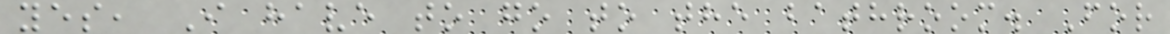yes, I have to go to the bathroom. For
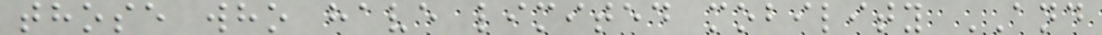those who have limited mobility AND
